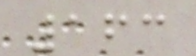163
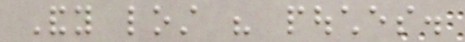Andy lost his pouches.
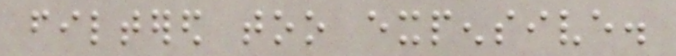filtered too expensive.
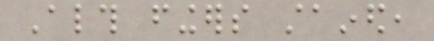Although fingers stained,
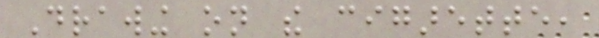Drawing on the cigarette,
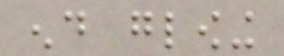end glowing
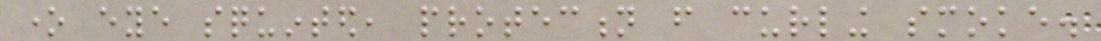one eye squinted, protection from curling smoke.
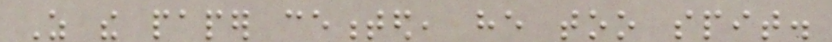As the paper cemented, he too spit.
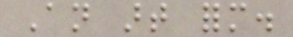An art form.
